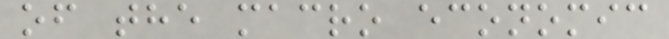of the macro economic
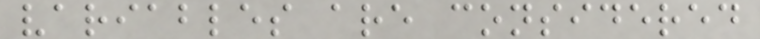variables are considered
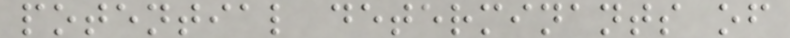potential determinants of
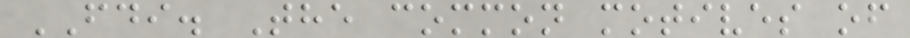FDI. The common motives of
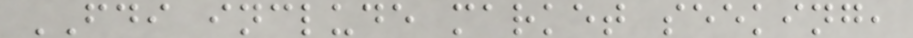FDI include market seeking,
